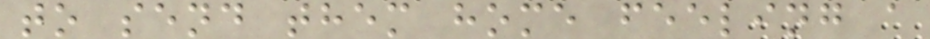to send them home feeling a
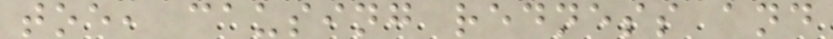toe, causing redness and
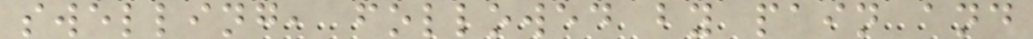swelling, followed by pain and
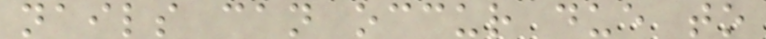nails can occur due to
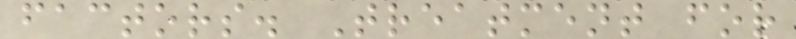factors. Treatment for
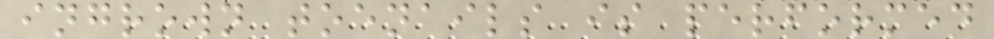ingrown toenails is performed
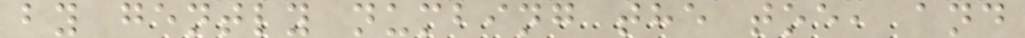by gently numbing the toe, and
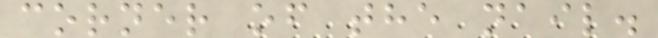corner of the nail.
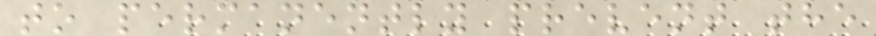to permanently prevent the
